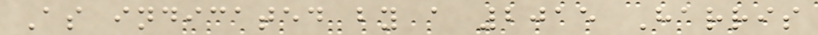As indicated by a 2015 Harris
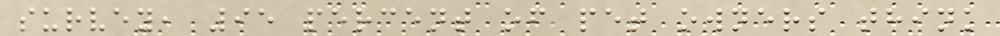survey, 95 percent of pet owners think
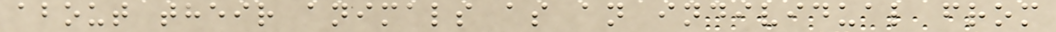about their animals as an individual from
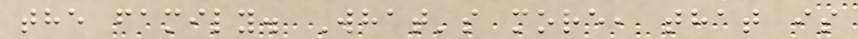the family. What's more, that is
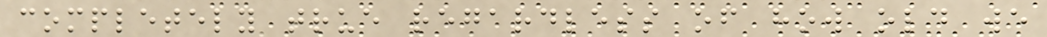completely true regardless of how old we
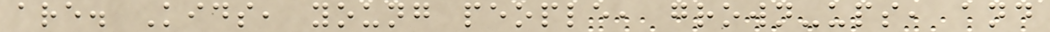are. Kids, young people, grown-ups, and
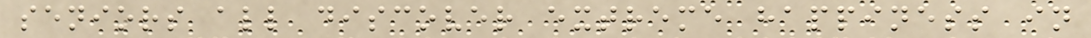seniors all discover extreme happiness in
